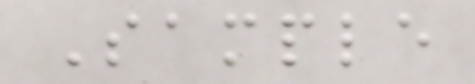Sample
